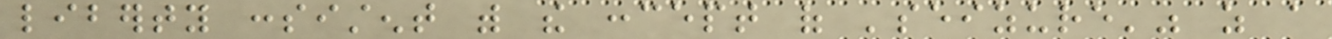liberty consistent with the concept of 'seizure'" as a
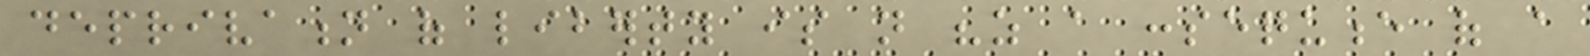deprivation of liberty is not "as a consequence of a
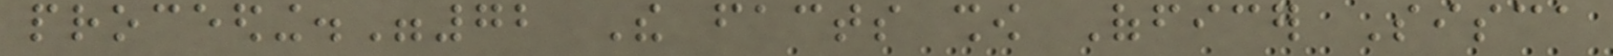proceeding."72 The facts show Officer Sisca
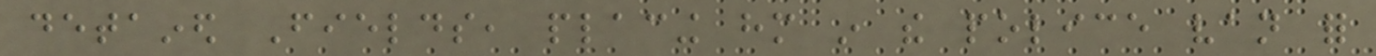detained Fields, placing him in the police van for
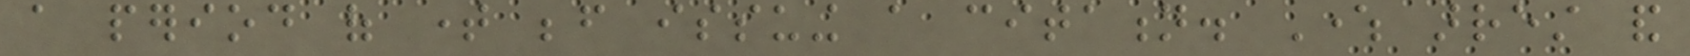a period of time before issuing a citation. Where arrest and
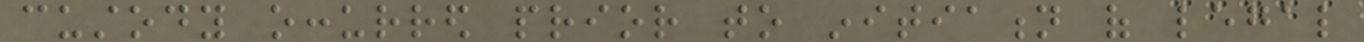custody occurred prior to initiation of legal
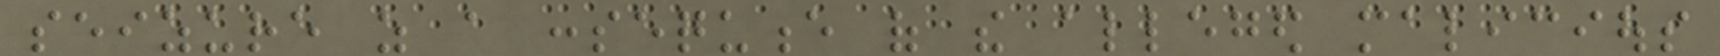seizure as a consequence of the alleged malicious
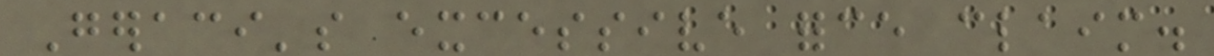Geraci's excessive force claim.
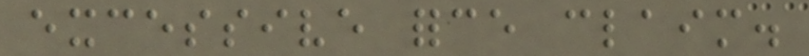excessive force claim.
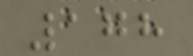178
